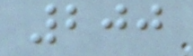200
